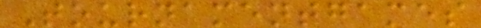Tournamentgames
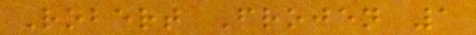Robert Frojen 1
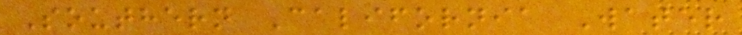Southern California Water
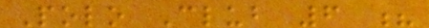Polo Club 6 ?
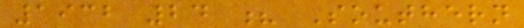1932 24 ? Southern
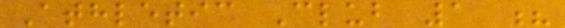Athletic Club 1 ?
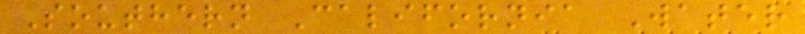Southern California Water
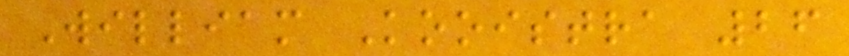William Kooistra 26
